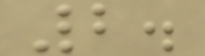2.
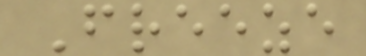Freeze
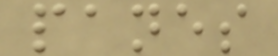panes
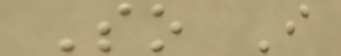So I
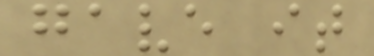gave it
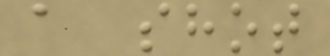a shot
